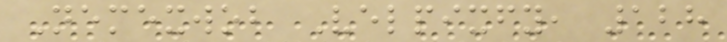Nemexwob Velpixfy, 128
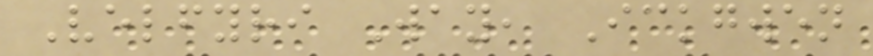Velfyri Way, Ickgwen
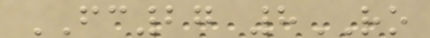FC27 8RO
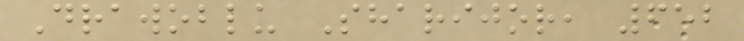Drawoblu Sharijor, 652
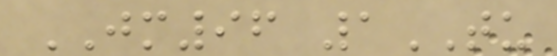JM96 1TU
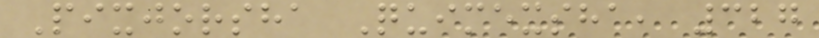Pixjorsha Quimexsha, 327
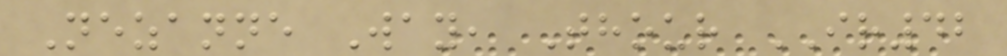Nezanne Way, Thour IR42
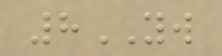8YW
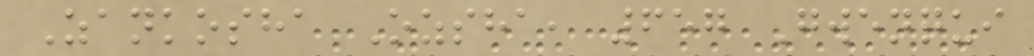Zankosha Ozsha, 657 Gwenqui
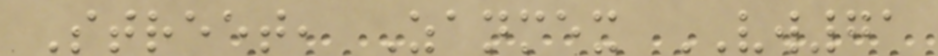Street, Zanmex VW71
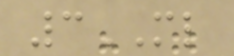3ML
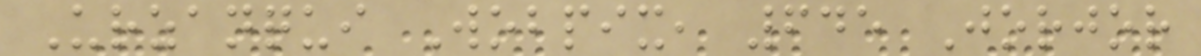Urzanqui Wobpix, 645 Jorjor
